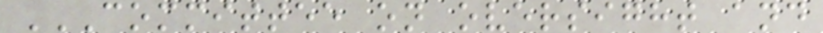COMMITTEE ON OVERSIGHT AND
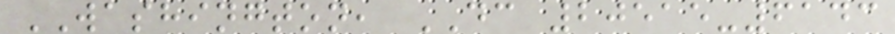WASHINGTON, DC 20515-6143
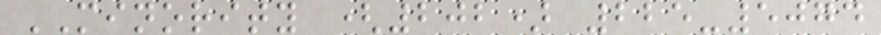MINORITY (202) 225-5074
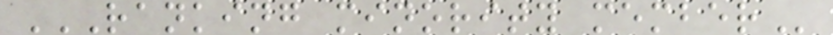RANKING MINORITY MEMBER
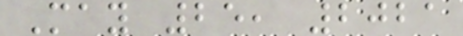May 25, 2021
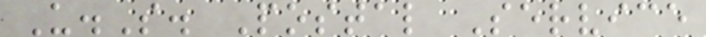U.S. Postal Service
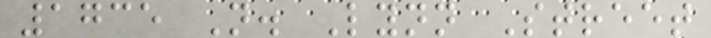1735 N. Lynn Street
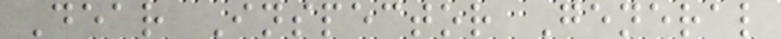Dear Inspector General
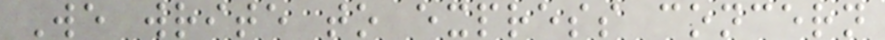We write to express concern
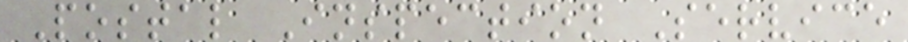Postal Inspection Service
